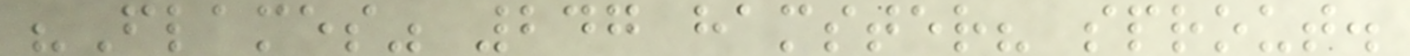"Flames" 247 hamster? sprout.
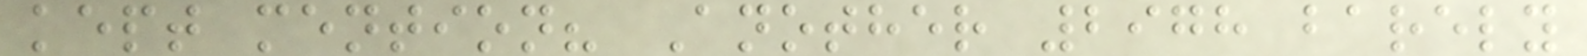kept mention? Another 2978 barely
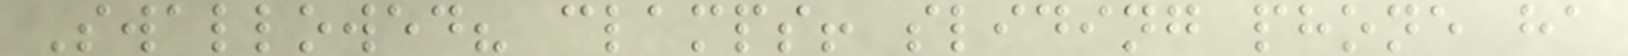Swallowed? clamps! sliding phone ha
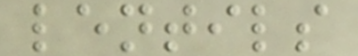lentils
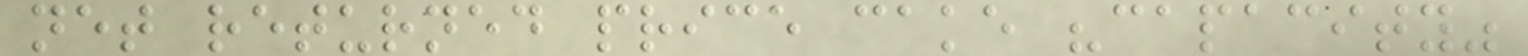net returned price cake "capacity"
